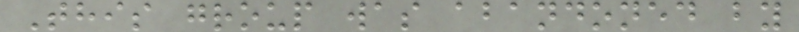This group was abandoned by
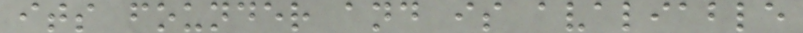its founder and is avaliable
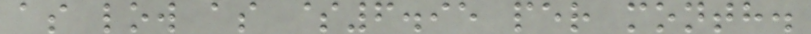as low as $6.95 per month.
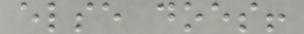else does!
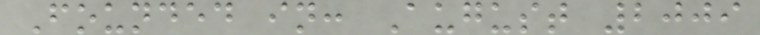Founded in: August 2009
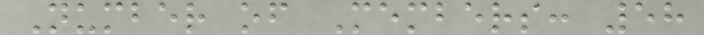Number of Members: 58
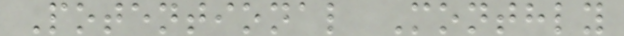Potentional Monthly
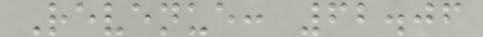Revenue: 62.06
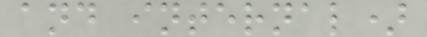and internal)
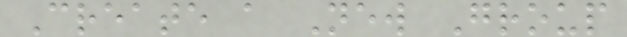Create a New Group
